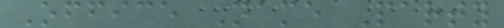Office Name Party
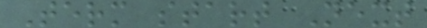Term start Next
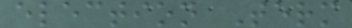election Term
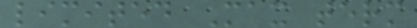limited Max term
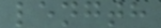length
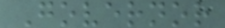Governor
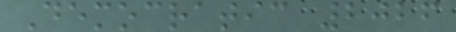Democratic 2026
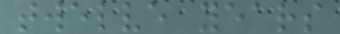twelve years
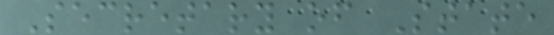Secretary of State
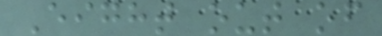Eight out of
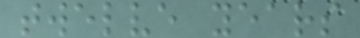twelve years
